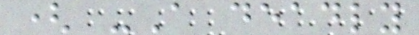( -A deadly
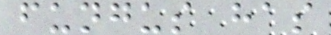fungus has
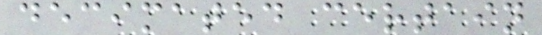decimated certain
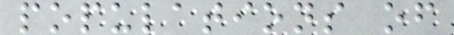populations of
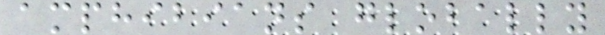amphibians globally
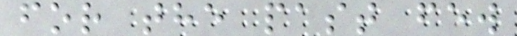for the past few
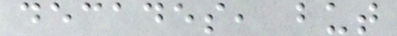decades, but
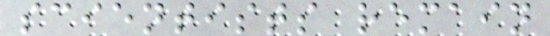scientists remain
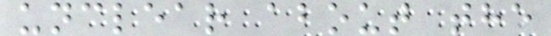unclear about the
